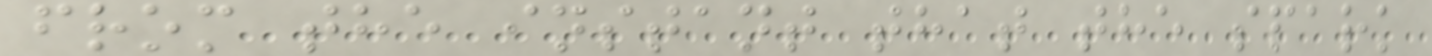from the instant that the spark
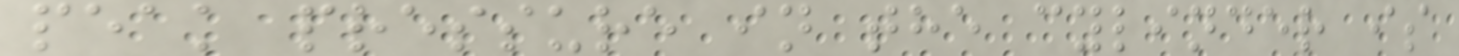peak pressure in the cylinder is
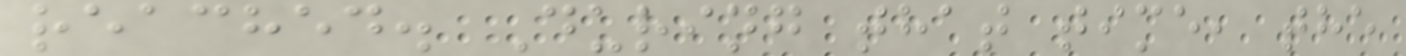reached. During that time, the
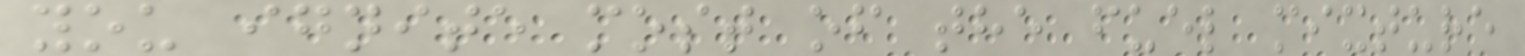you ignite most of the fuel mixture
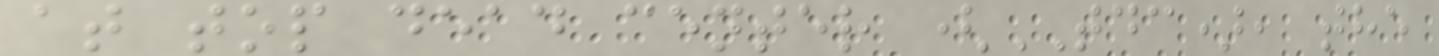at top dead center (TDC), the
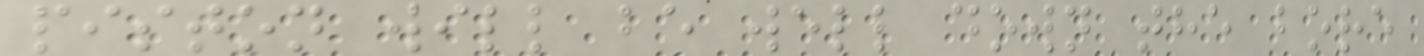piston will be well down the bore
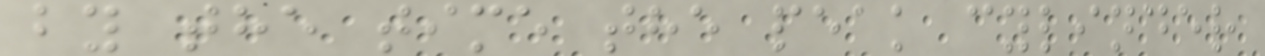by the time the peak cylinder
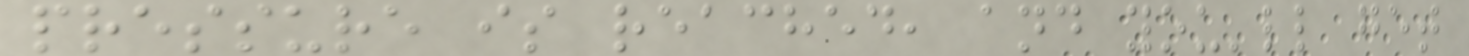pressure is reached, and you'll get
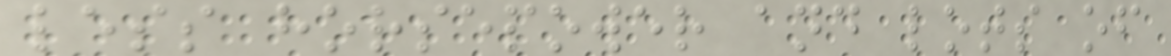less horsepower and lots of
